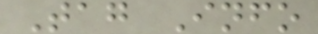Tag Info
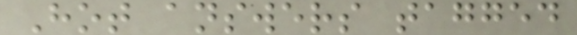Hot answers tagged
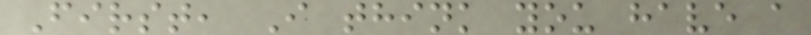First, I think you have a
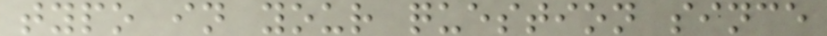typo in your question since
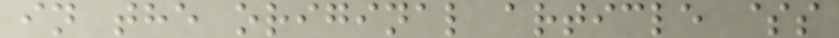in the original article $s
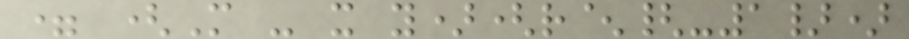= (M - x y)(r^{-1})
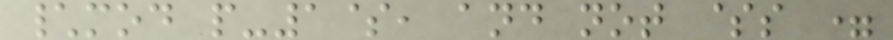\mod p-1$, and not $s =
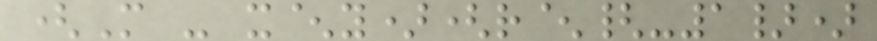(M - x^y)(r^{-1})
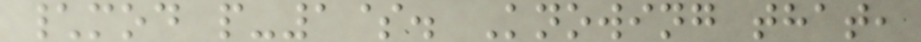\mod p-1$. Knowing that,
